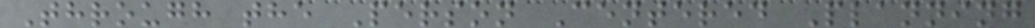Through the Person Centered Planning
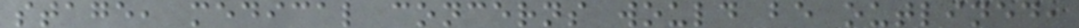stage, medical concerns would be outlined,
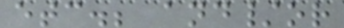etc.; and/or
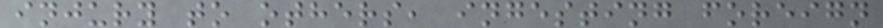injury to others, ingesting foreign
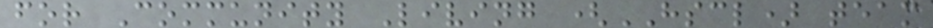for Community Living (HSCL) team
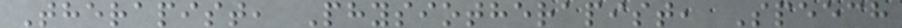Therapist, Physiotherapist, Speech
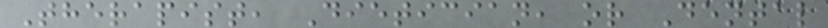Therapist, Dietician, or Dental
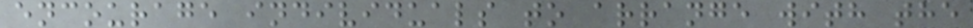encourage individuals to arrange with the
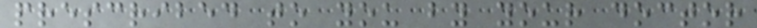prescribed to you by your doctor
